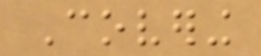Covering
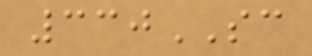330SC
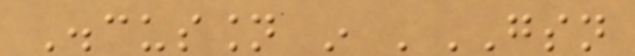Discussion in 'GSN
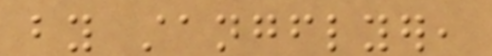by stangflyer,
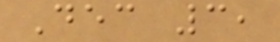Dec 3,
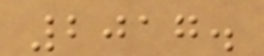2017.
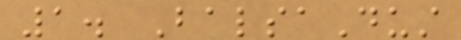1. BalsaDust
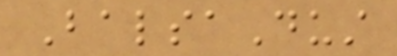BalsaDust
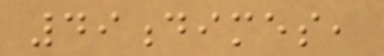49dimes,
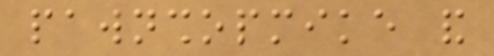pawnshopmike and
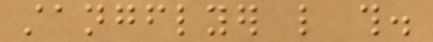stangflyer like this.
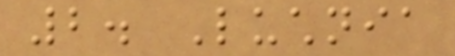2. Luchnia
